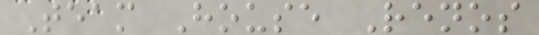Team House Renos
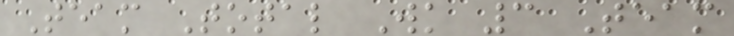Team Total Wk 3 Team
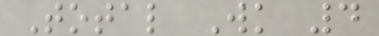Total Wk 4
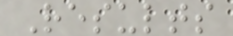Results
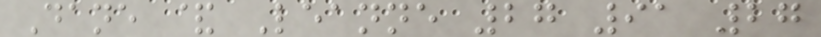Dane & Leanne 27 91 27
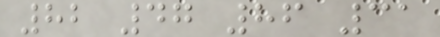82 47 86 31
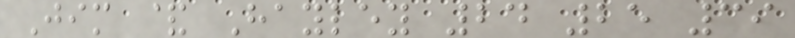Jim & Hayley 24 25 39
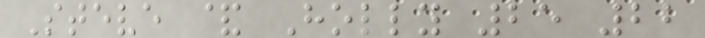Steve & Holly 25 22
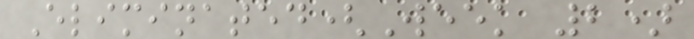Eliminated(Week 2)
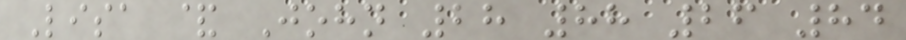Lisa & John 28 88 26 84
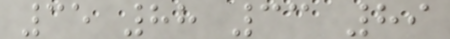35 88 33 89
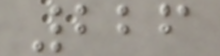226
